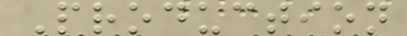Production
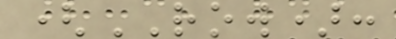(ROW):
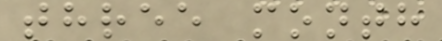three month
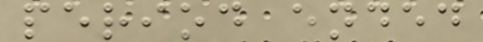period ended
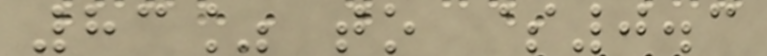83% to $0.3
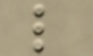l
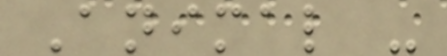Animal -
